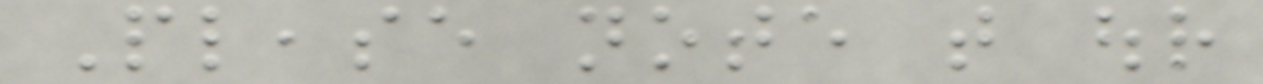Please note that our
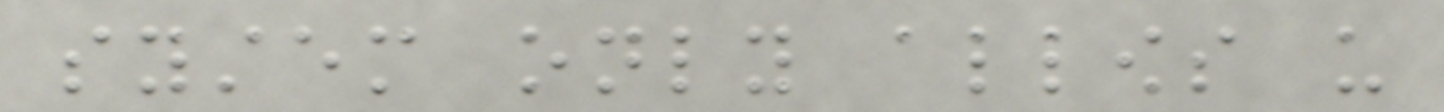system only allows us
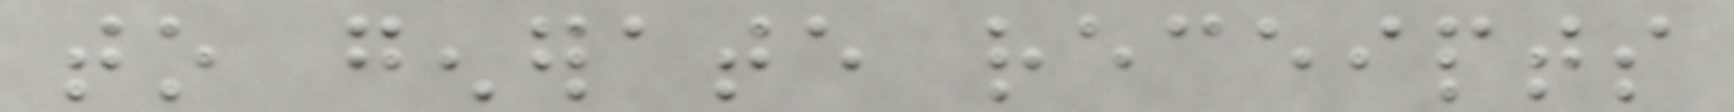to generate receipts
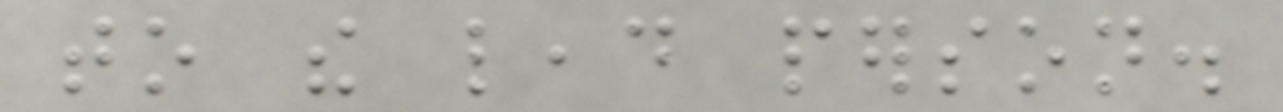to the lead person.
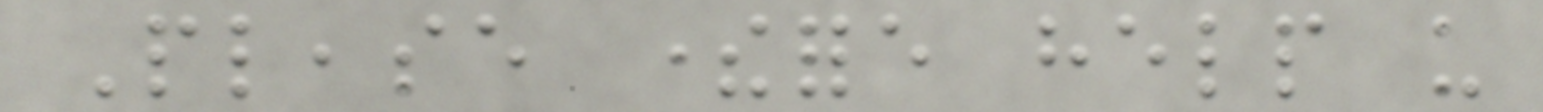Please therefore help us
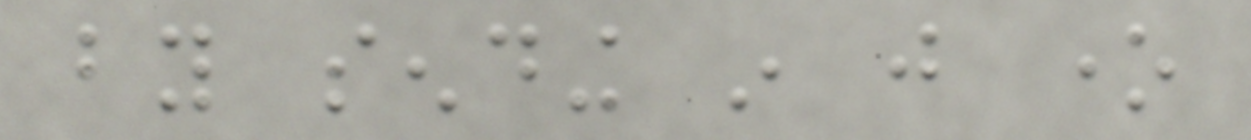by sending in just one
